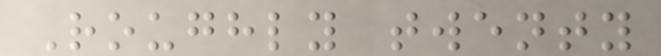Roughly twenty
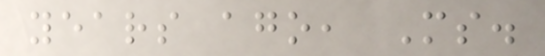years ago, Ms.
